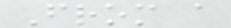From a
